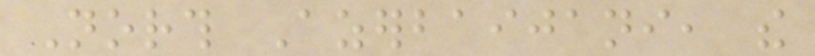North Azerbaijani, the
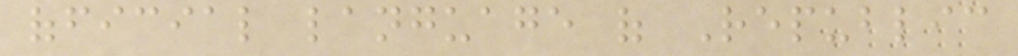official language of Republic
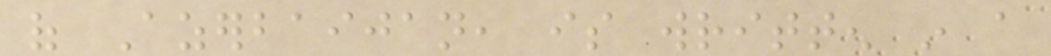of Azerbaijan, is written in a
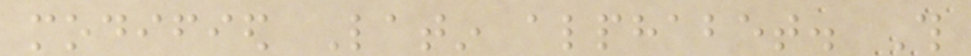modified Latin alphabet. This
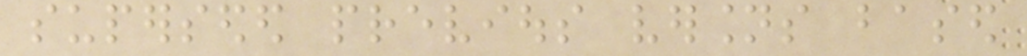superseded previous versions based
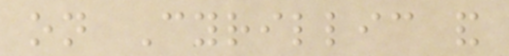on Cyrillic and
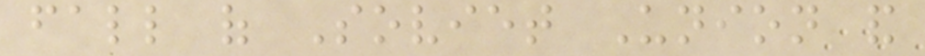fall of Soviet Union and
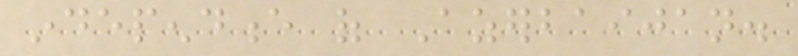independence of Azerbaijan.
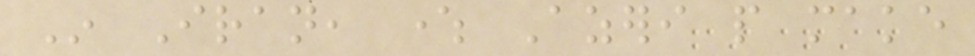In Iran, where Azeri people make
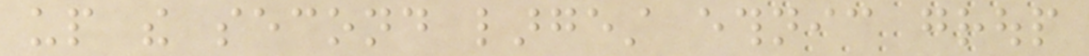up the second largest ethnic group
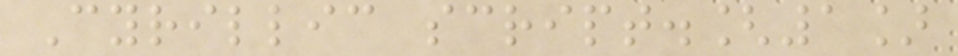Cyrillic script.[1]
